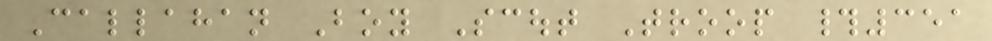Callahan Boy Scout Troop #351
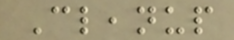Cleanup
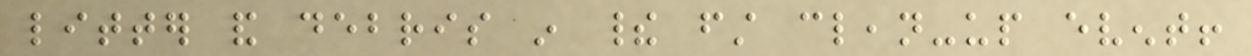litter and debris in their first clean-up event!
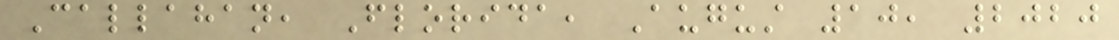Callahan, Florida, August 10, 2020
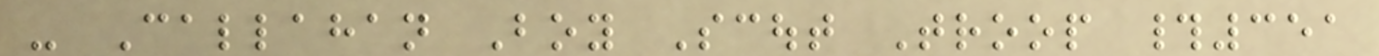- Callahan Boy Scout Troop #351
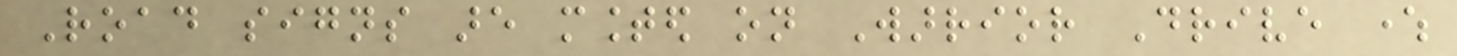Road signs are mounted on Warrior Drive where
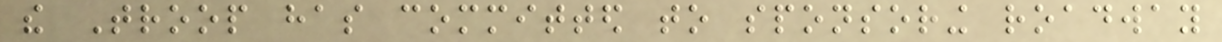the Troop has committed to sponsoring roadway
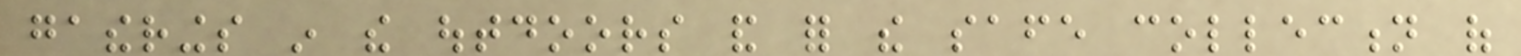gatherings in the outdoors and for the safe collection of
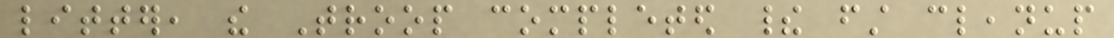litter, the Troop completed their first cleanup
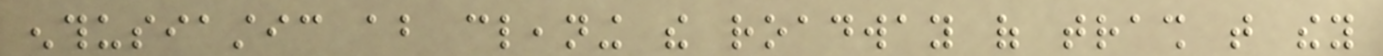enthusiastic about cleaning the roadway of trash that they
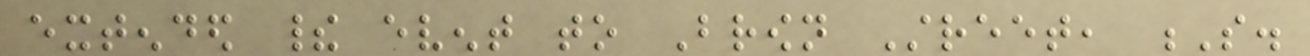extended their event to Brown Street, S.
